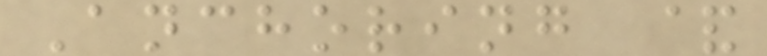Anchoring &
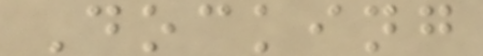Docking
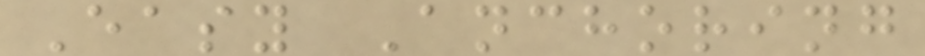Easy Anchoring
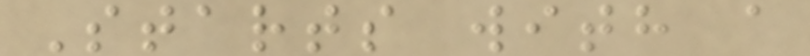Starts with a
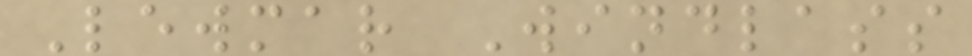Lewmar Windlass
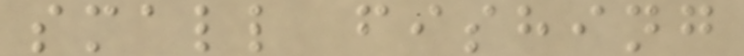small fishing
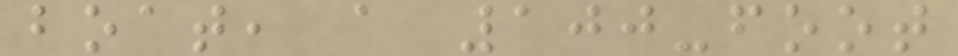boat, a 100-foot
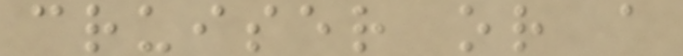cruiser or a
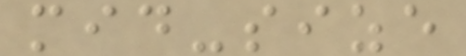mid-size
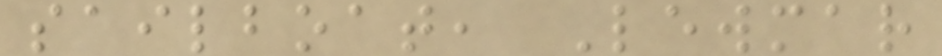sailboat, Lewmar
